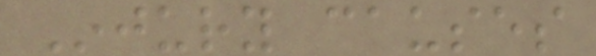Injury causes
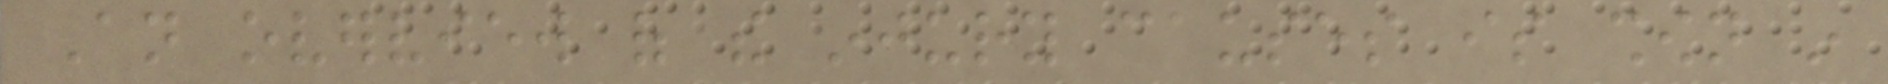An overview of the injury causes is shown in
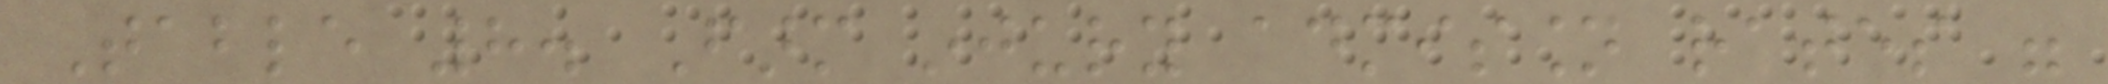Table 8. Farm injury admission rates were
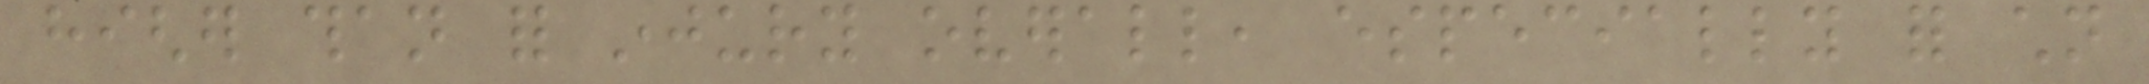higher than for injury overall, especially for children
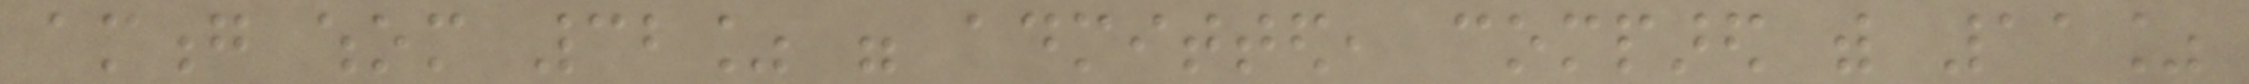among whom 32% were admitted, compared with 11%
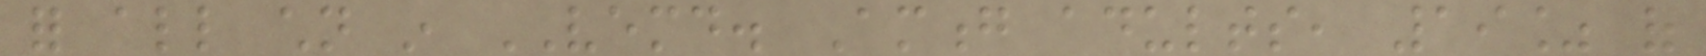for all children in VEMD. Among adults, 19% of
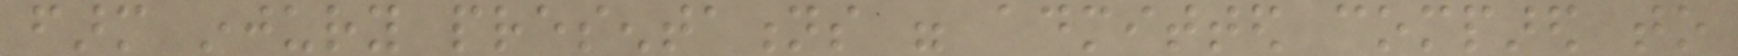farm injury presentations were admitted compared to
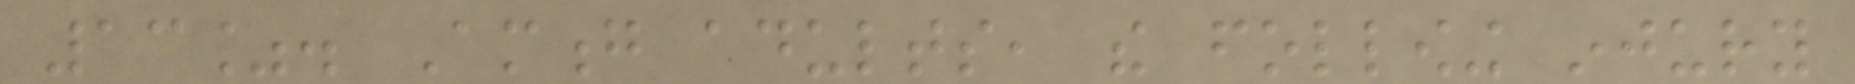13%. Among adults, the following injury
